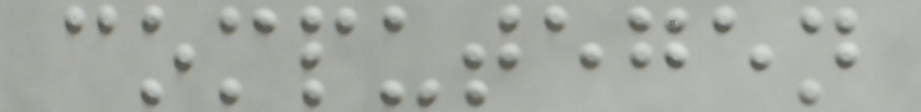computegen
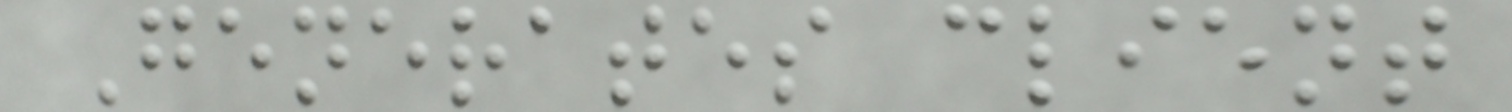Generates client
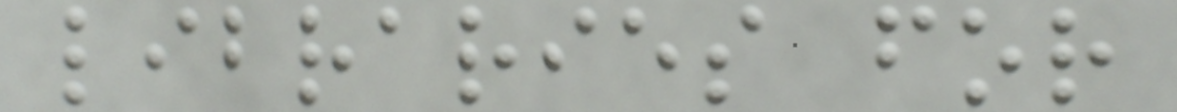libraries for
